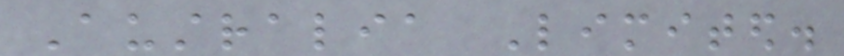Australia Limited.
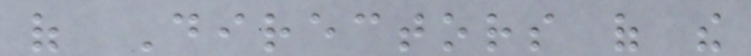of Directors of the
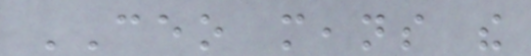CEO means the
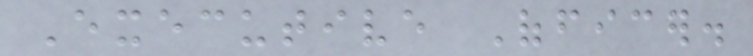Executive Officer.
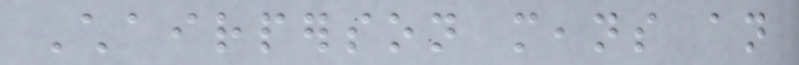Chairperson means an
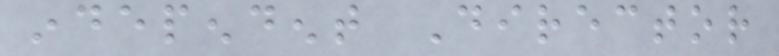independent Director
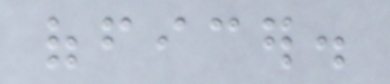officer.
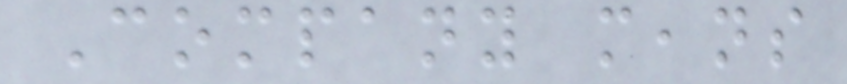Company means
